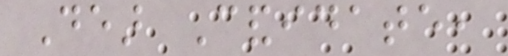Dear Candidate,
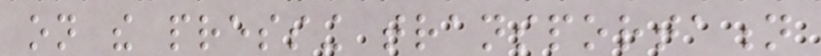on the pressing transportation
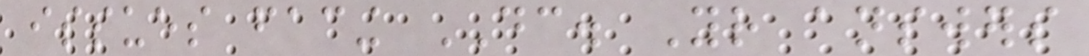issues facing DC. Your answers
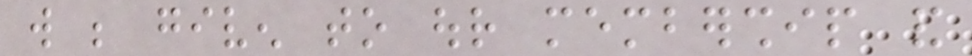will be given to our membership and
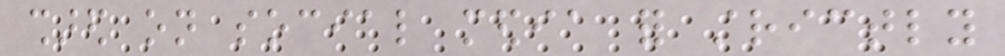shared on social media for strictly
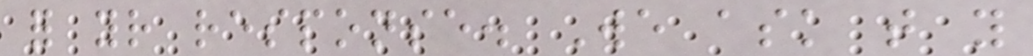for your response. We ask that you
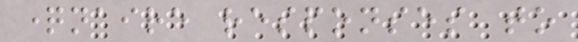questionnaire responses to
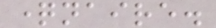questionnaire.
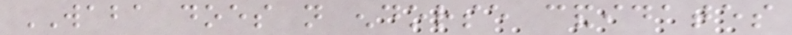WABA does not endorse candidates
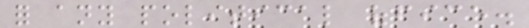for any political office.
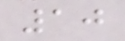10
